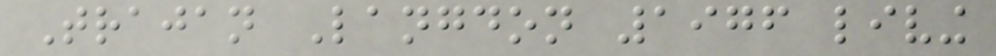Trajan Langdon 1976 living
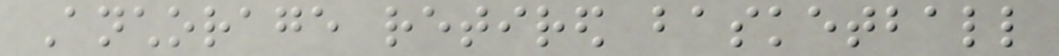Anchorage retired basketball
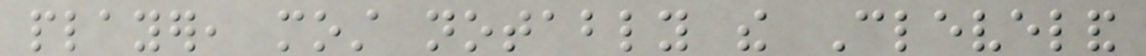player, most notably the Cleveland
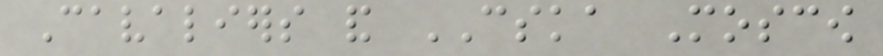Cavaliers and CSKA Moscow
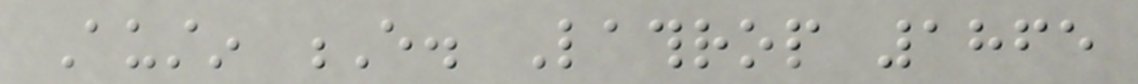Austin E. Lathrop 1865
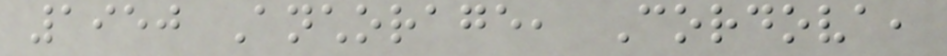1950 Anchorage, Cordova,
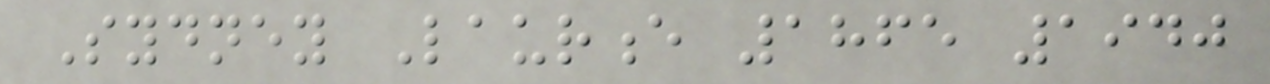Sydney Laurence 1865 1940
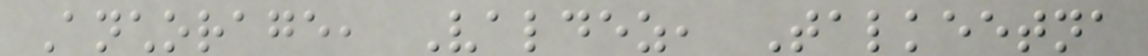Anchorage, Valdez, Talkeetna
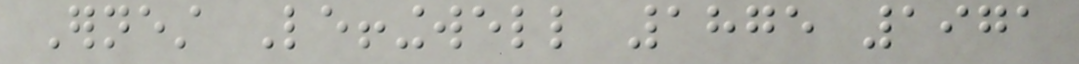Ernest Leffingwell 1875 1971
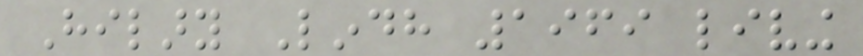Hilary Lindh 1969 living
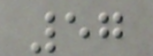57
